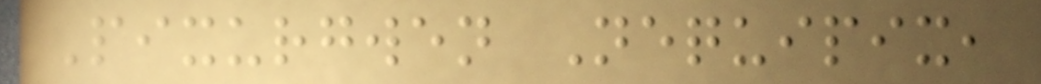Pixurgwen Nequipix,
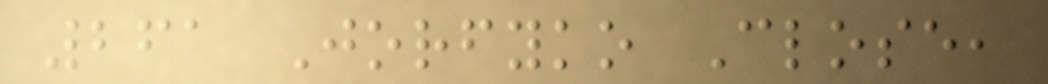261 Jorfyko Close,
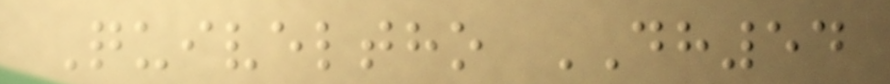Quiveltho DH54
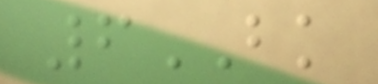6BK
